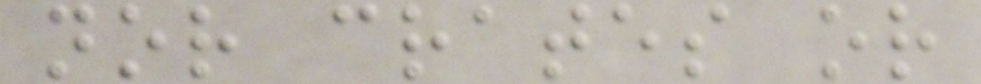nor crates or
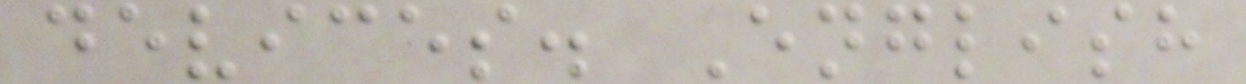devices. English
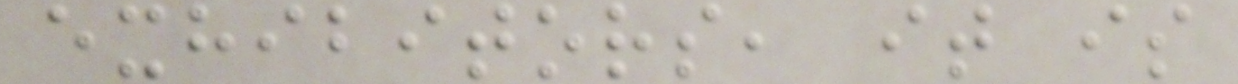exhibitors, it is
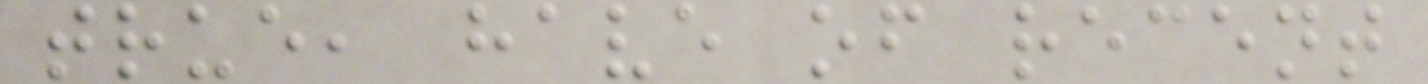true, have of recent
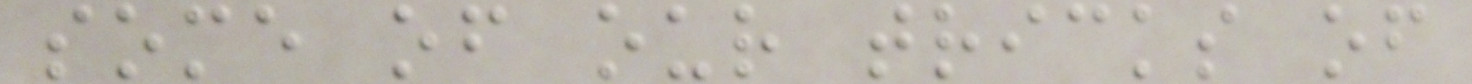some of our tricks of
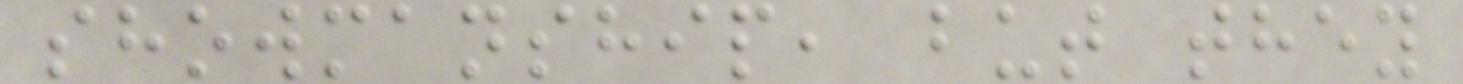showmanship, but they
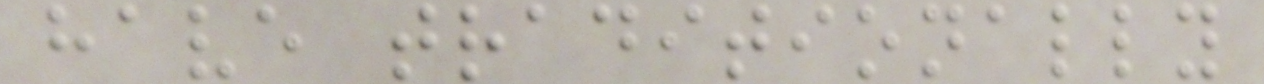have traditionally
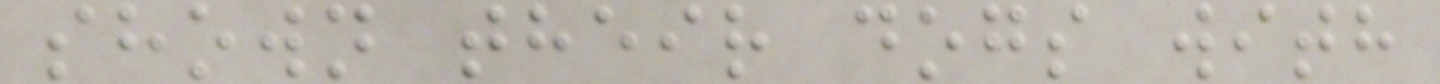shown their dogs with
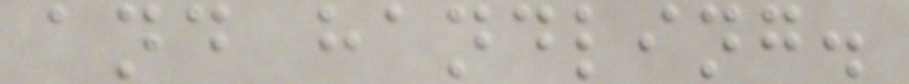and handling.
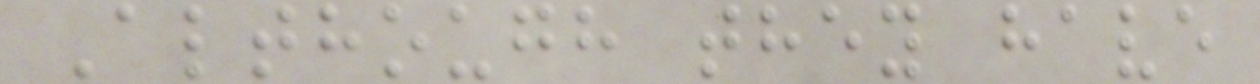Although they have
